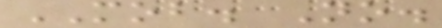MOB. No.
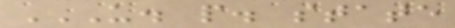U. P. STATE
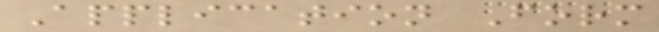Application Form
